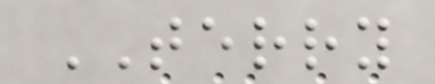TERRY
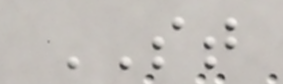ST
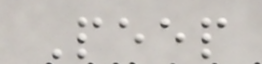Peep
